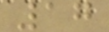17
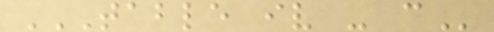TABLE IV - C
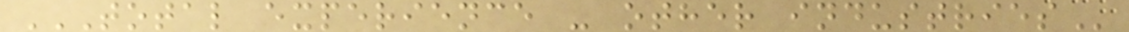TOTAL EXPERIENCE - OTHER INDUSTRIES
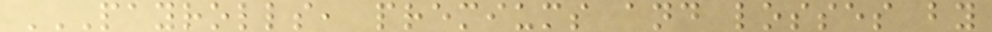PAYROLLS, PREMIUMS AND LOSSES BY
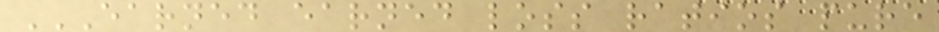EARNED EARNED LOSS RATIOS PURE
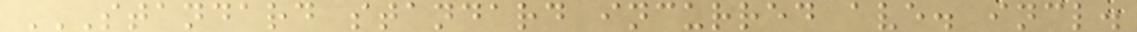STANDARD STANDARD INCURRED AVE. INCL.
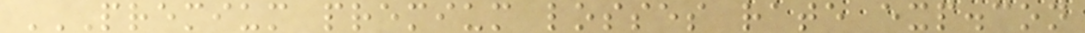PREMIUM PREMIUM LOSSES RATE EXP.CON
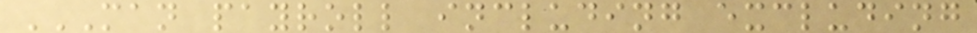MAN PAYROLL INCLUDING EXCLUDING
